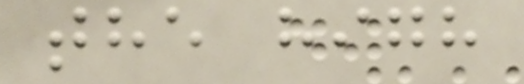the high
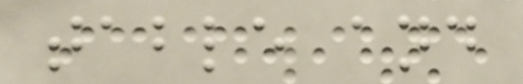table and
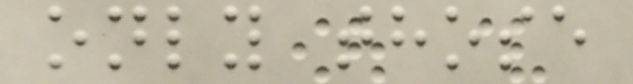only those
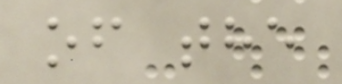of the
